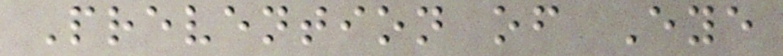Prevention of Eye
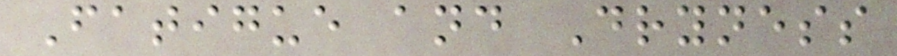Fatigue and Dryness
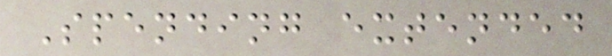Spending extended
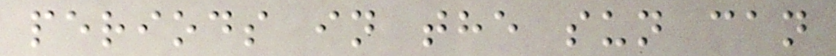periods in the sun can
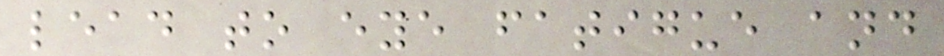lead to eye fatigue and
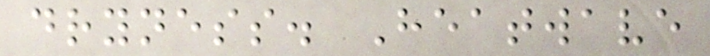dryness. Heatwave
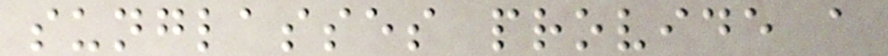sunglasses provide a
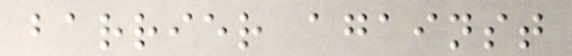barrier against
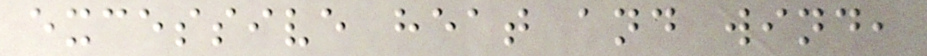excessive heat and wind,
